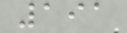191
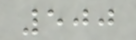500
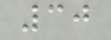30
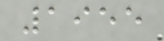1955
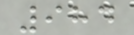984
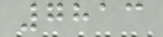7813
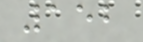152
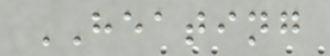HEATING
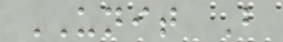UNIT B
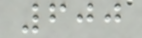600
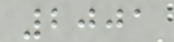2001
